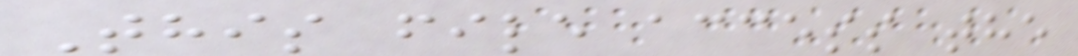This file access the
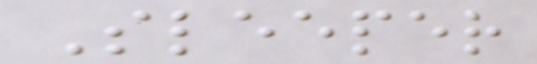Sleeper
